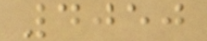4050
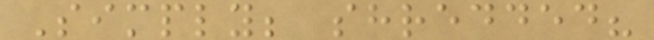Simply; shredded?
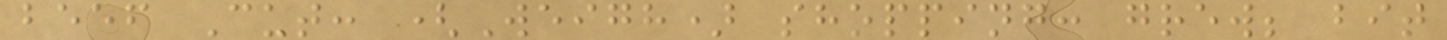beef Cut: (Weigh) shopping: grew; bit
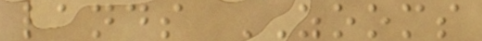lands ZOOMS
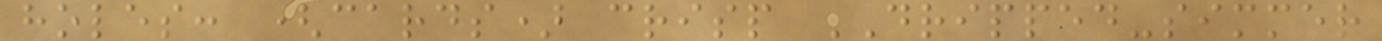holes: (cards) crisp DRIPPED-simmer
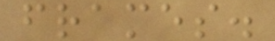frames.
